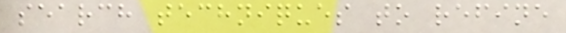search techniques to refine
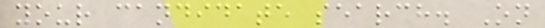your candidate search. On
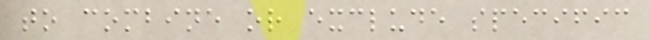to combine or exclude specific
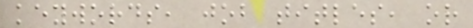keywords, job titles, or
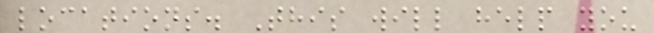locations. This will help you
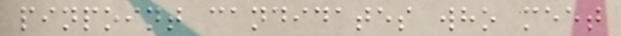pinpoint candidates who meet
